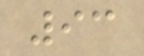93
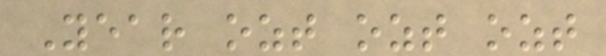Year ozt ozt ozt
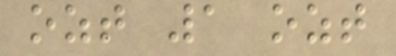ozt 1 ozt
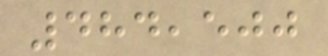484,500
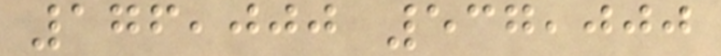176,000 537,000
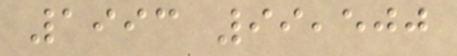1993 99,500
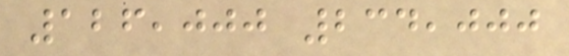126,000 234,000
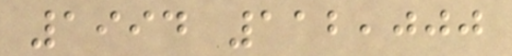1994 112,000
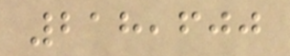218,600
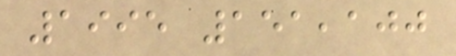1995 151,100
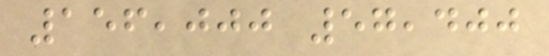156,000 57,400
